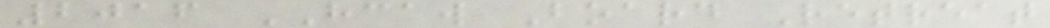2016 HCAW Board Retreat
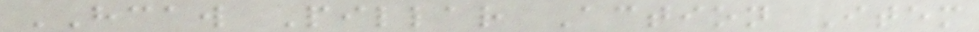HCAW Pillar Action Item
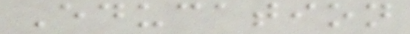Education
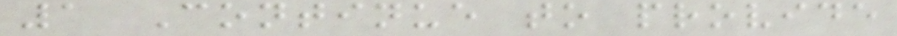1 Continue to provide
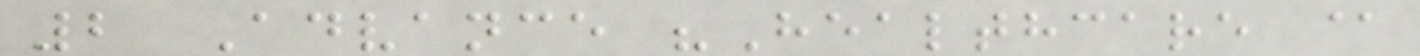2 Advance "Healthcare @
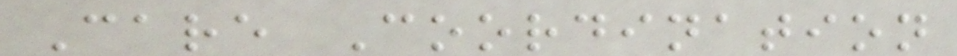Care Coordination
